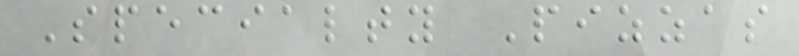Specialty Pizzas
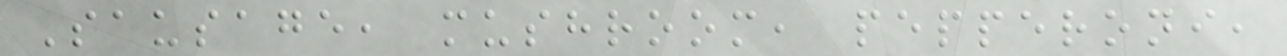Sausage, mushroom, pepperoni,
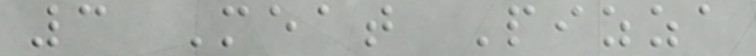3 Meat Pizza
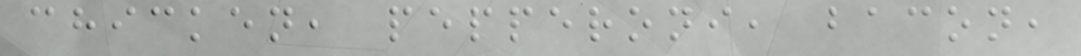chicken, pepperoni, bacon,
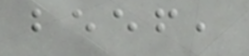beef,
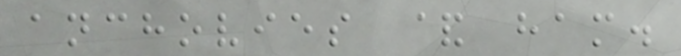anchovies & ham.
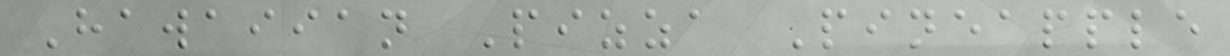Hawaiian Pizza Pineapple
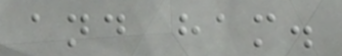and ham.
